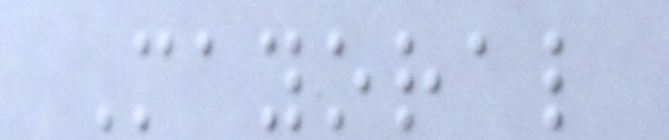Mayoral
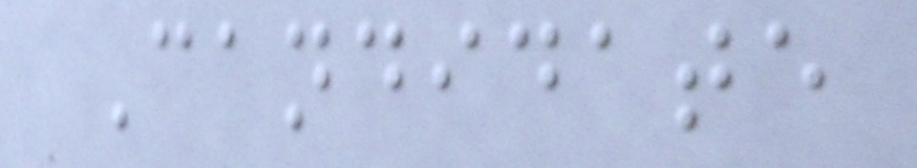Candidate
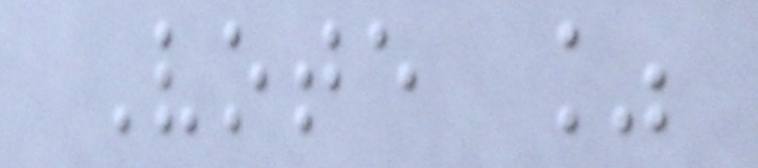Vote %
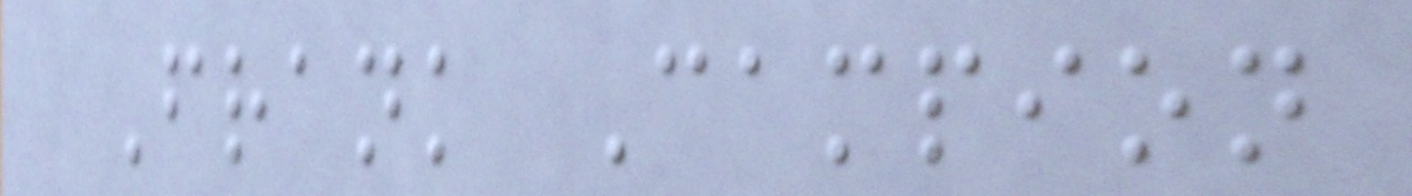Frank Campion
